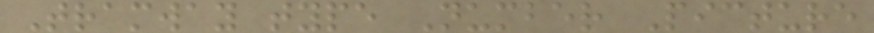Tramway type Number Picture
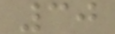30
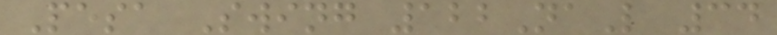Pesa Swing 122NaL 34
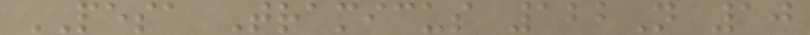PESA Tramicus 122N 10
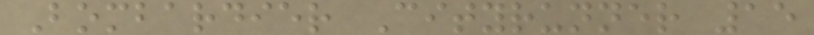Bombardier Cityrunner 15
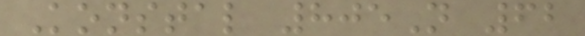Konstal 805N 62
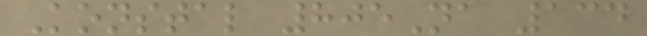Konstal 805Na 134
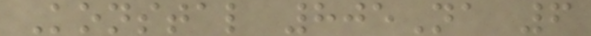Konstal 805Na 6
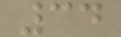34
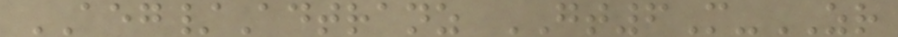AEG/Adtranz GT6M-ZR
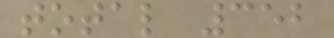total 352
